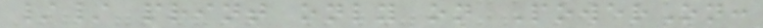// print only on PowerOn:
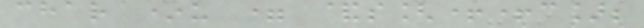char *u = &s[++c];
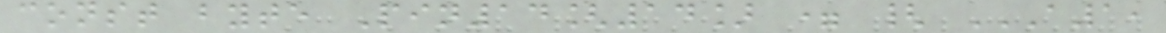const byte Pin14[14] = { A1,
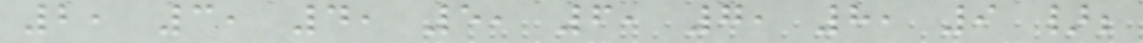2, 3, 4, 5, 6, 7, 8, 9 };
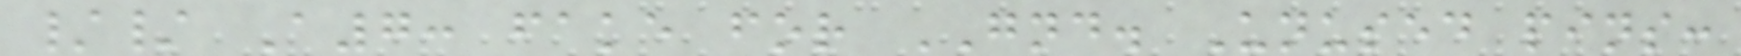// A7: fake for GND. Unused pins:
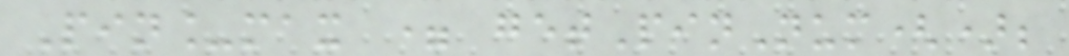Pin_max = getPinNum();
